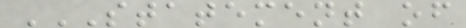STATEMENT OF
